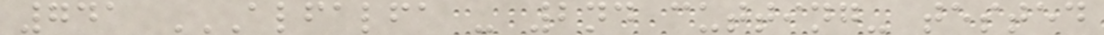741 ALFALFA - 2ND CUTTING- TESTED
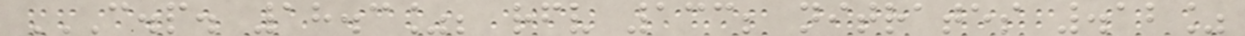C.P. 18.3%; RFV 133; NITRATES .12%
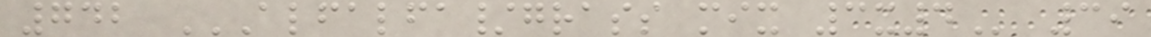742 ALFALFA/GRASS MIX 3X4 39
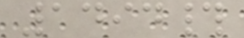1494#
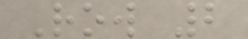Row 2
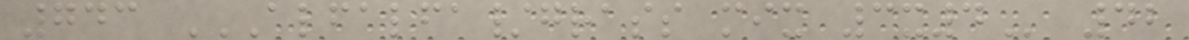743 ALFALFA/GRASS MIX 3X4 42
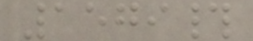1579#
